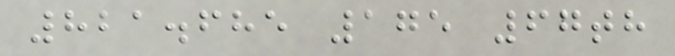821.685 175 67th
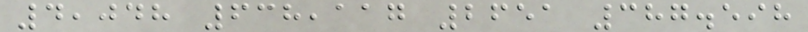4,048 638,117 2651 387.598
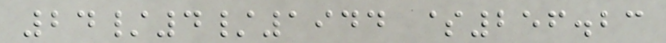24/4/1944 $256.23
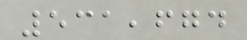531,674
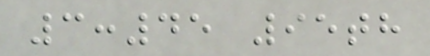3:45 95th
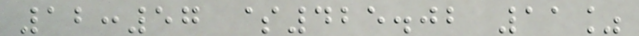12:57 $425.02 11%
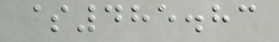$485.83
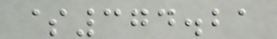$374.21
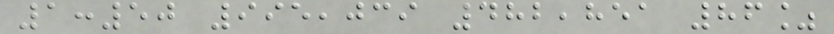1:50 995,039 482,851 86%
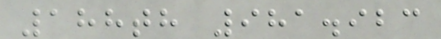188th 981.923
